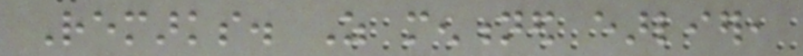Remarks. As mentioned earlier,
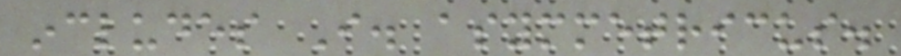includes I. asymmetricus.
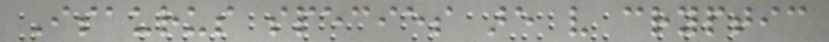Isaurus species are very cryptic
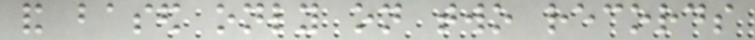and based only on two records
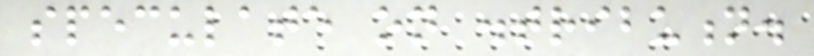speculate on distribution.
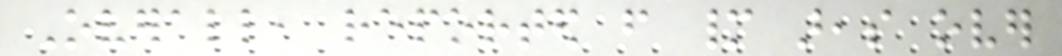Overall, reported from many areas over
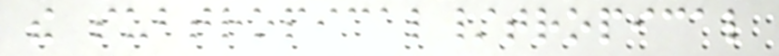the subtropical/tropical
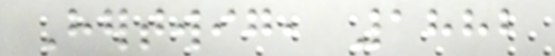Hertwig, 1882
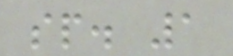sp. 1
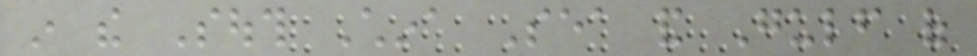in the South China Sea and Gulf of
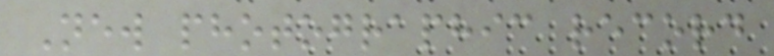New photographic record
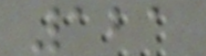121
